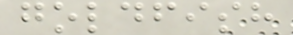goldfish
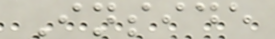Inside
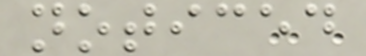noticed
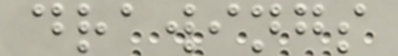drawings
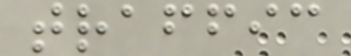traffic
